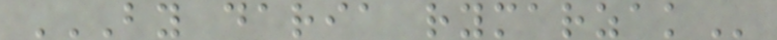BY DARIA RYMARZAK
